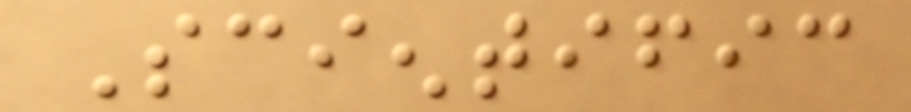Scientific
